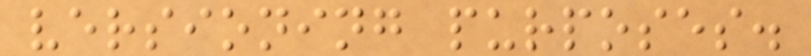versioning purposes.
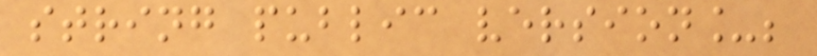string public version_;
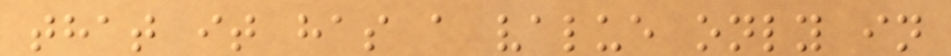that it has a value only in
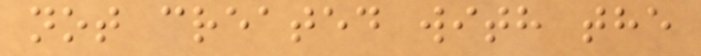not created with the
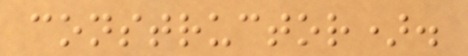constructor).
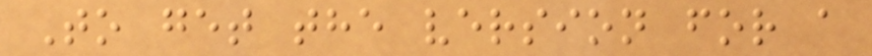To get the version for a
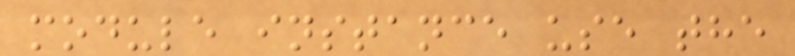module instance use the
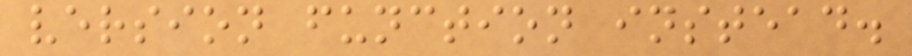version function instead.
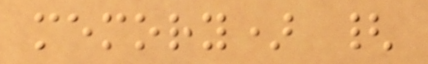memory) {
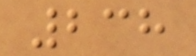238
